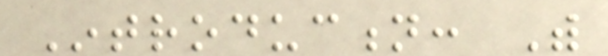Introduction: With
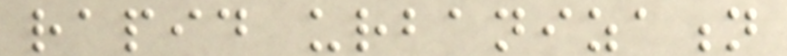rapid urbanization
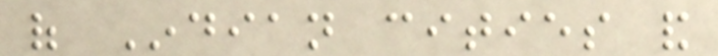of Indian cities and
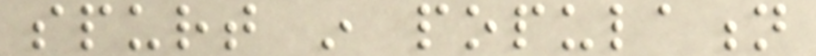spurt in population
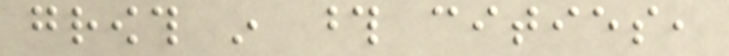growth in those cities,
